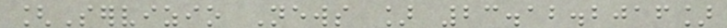[Servizio News ] 23.12.2016]
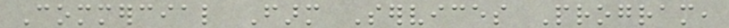Commercial Farm Services Program,
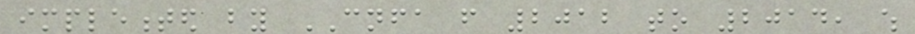implemented by CNFA from 2012 to 2014, which
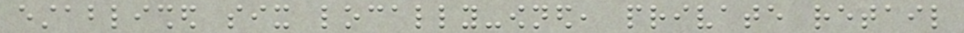established six locally-owned, private retail
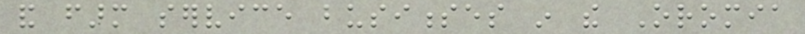and farm service businesses in the Oromia
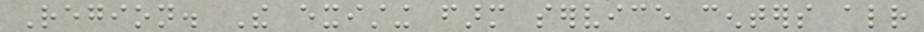Region. The existing farm service centers already
